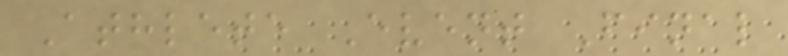Athlete Event Final
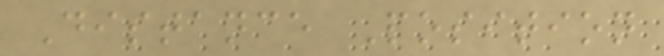Distance Position
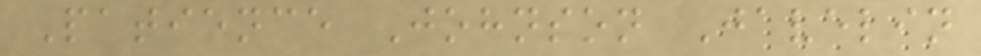Patience Johnson Javelin
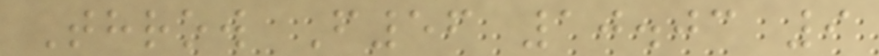Throw F56 10.03 9
